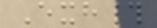Exh#
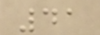41
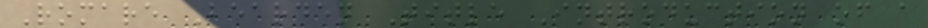Romare Bearden Title Introduction of a
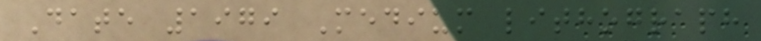Date 1979 Medium lithograph
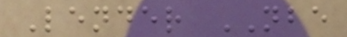Lender NBE
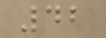42
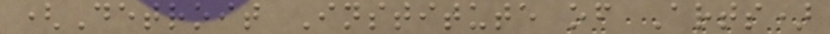(Detroit Institute of Arts)
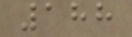188
